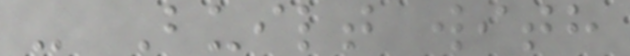- Built with
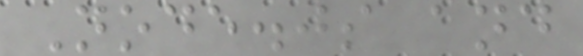Node.js and
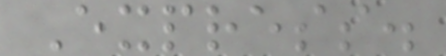Express.
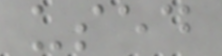used
